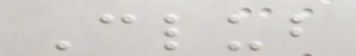Club
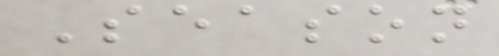Season
